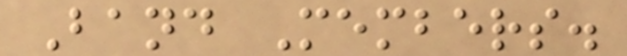Band Members.
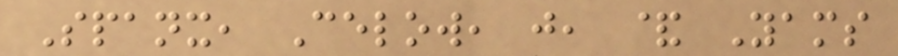Spanx, Celow, j, & Yams
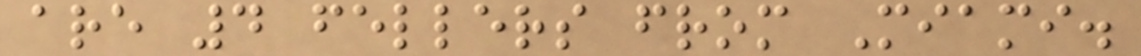are 4 fellers from Miami.
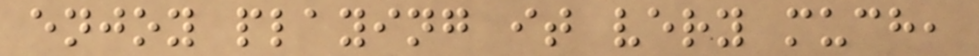enjoy playing it very much,
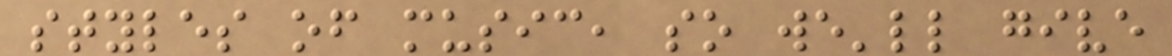styles of music, so we'll give
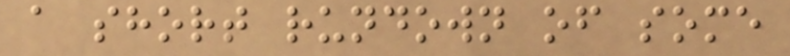a short rundown of some
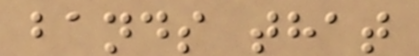bands that
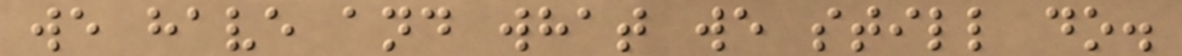we have and what we still do.
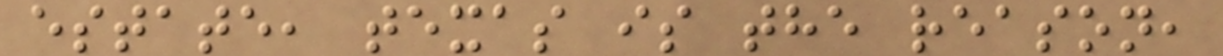estate, texas is the reason,
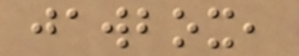jawbox,
